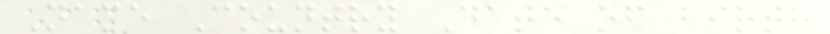Name Country Date of birth
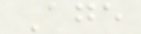Age
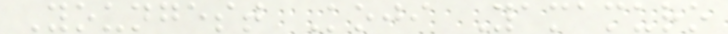Youngest Koji Yamamuro
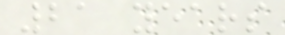21 years
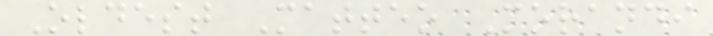Oldest Matteo Morandi
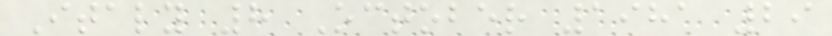Italy 8 October 1981 29
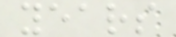years
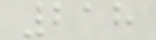218
